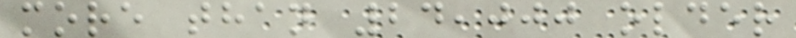more than 24,000 older
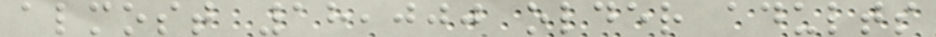almost 18,000 older adults
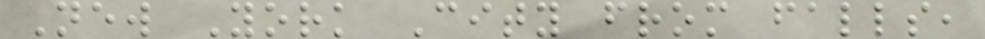New York City from falls,
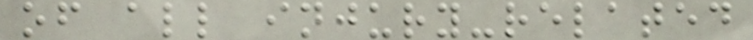of all injury-related
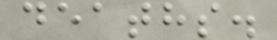deaths.
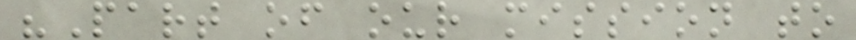"Part of our mission to
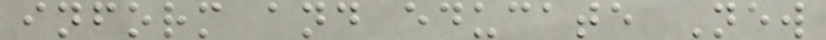inform and educate New
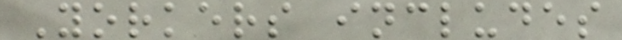Yorkers includes
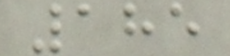185
